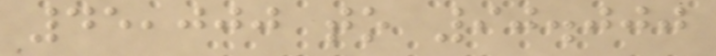45,000 to 90.000
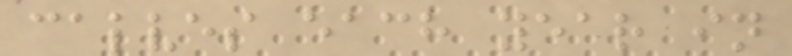calves each year in
